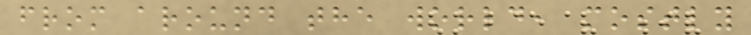from around the world, mostly
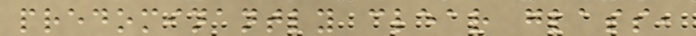predominantly clear glass,
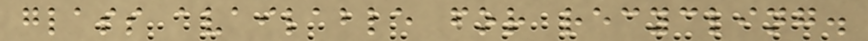glass available for recycling.
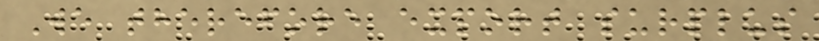We therefore export surplus
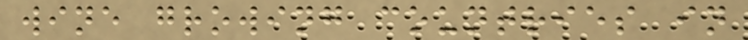wine growing countries in
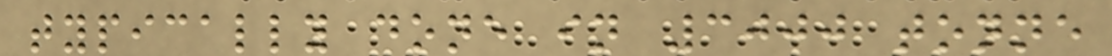typically done in 3000 tonne
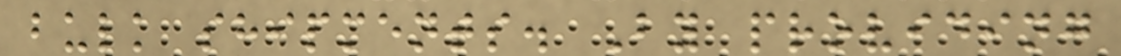bulk shipments. By providing
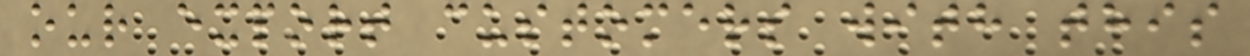our export customers with this
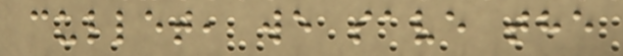cullet, we save the
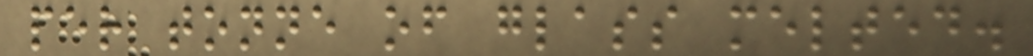per tonne of glass melted.
